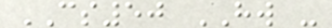CS50 HW -
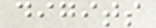digits
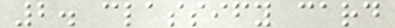2. classify card
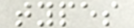types
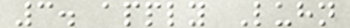3. apply Luhn
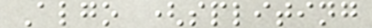Algo (spliting
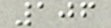106
